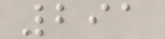291
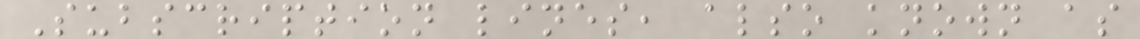Subscription lines, also known as
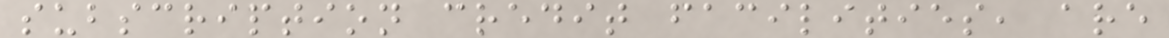subscription credit facilities, are
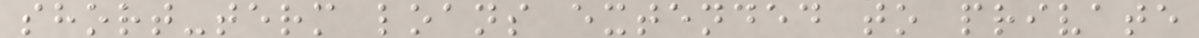short-term loans extended to private
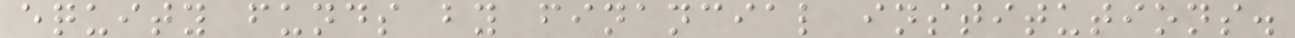equity funds by financial institutions.
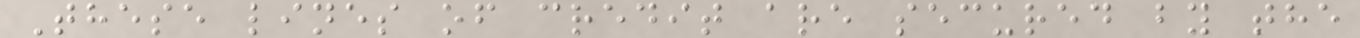These lines of credit are secured by the
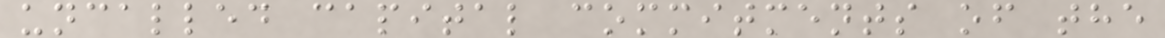uncalled capital commitments of the
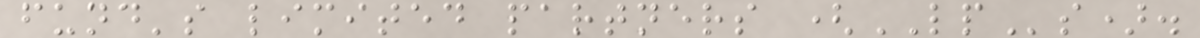fund's limited partners (LPs).
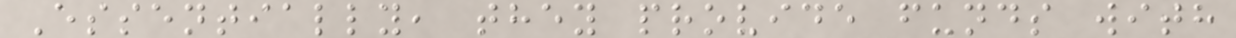Essentially, they provide funds with
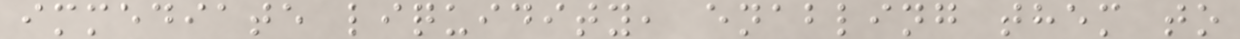immediate liquidity, enabling them to
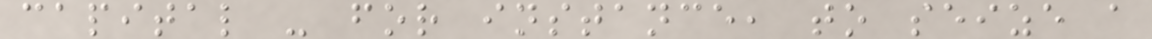capital - for instance, to seize a
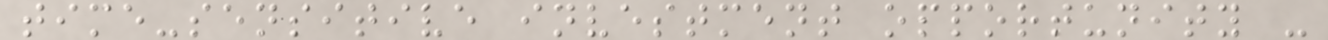time-sensitive investment opportunity -
